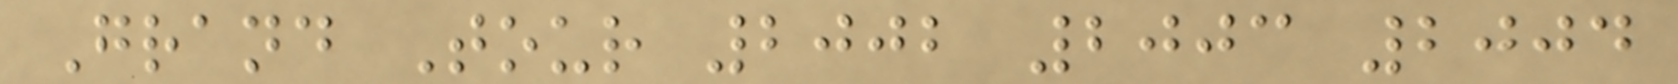Grand Tour 2002 2003 2004
